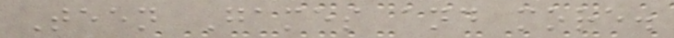Teen Games and more.
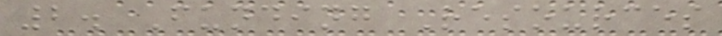2. Funding Resources
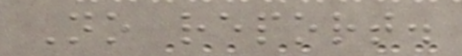No report.
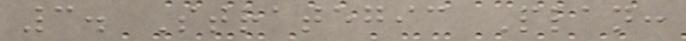3. Strategic Plan:
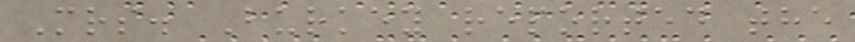Mrs. Burkey reported the
